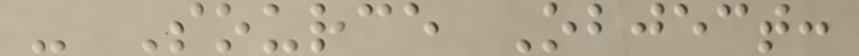- Source Object:
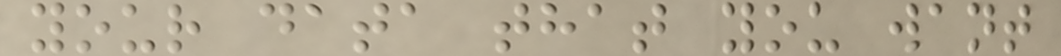your data that you want
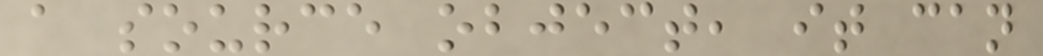a source object, it can
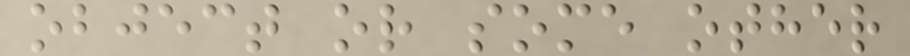object or some other
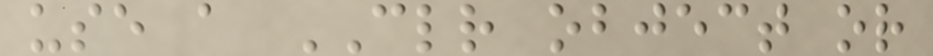use a CLR object or
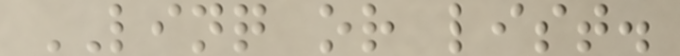LINQ or list.
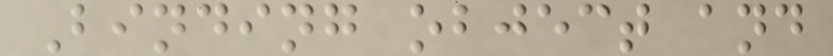Binding object and
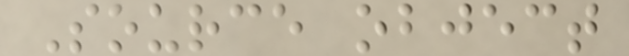Source object
